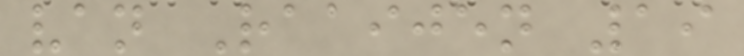van Raaijen 19
